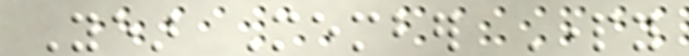Year Member Party
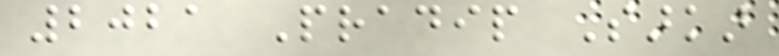2021 Pradip Sarkar
